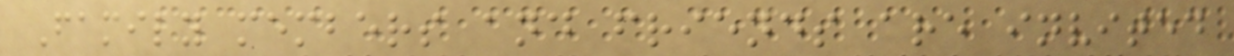Family members and friends are invited
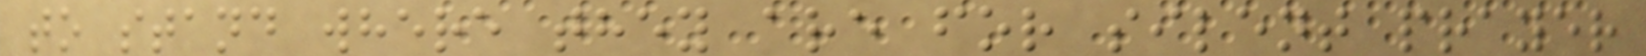to stand where they are for silent prayer
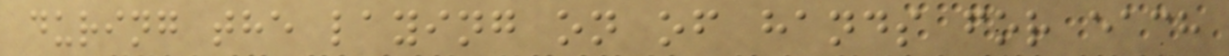during the laying on of hands for each
